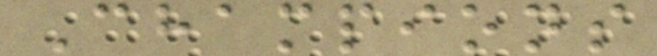Champions
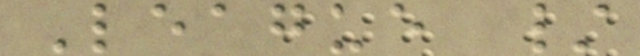League /
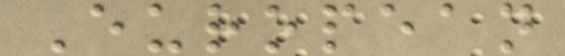European
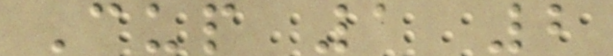Cup 1 2
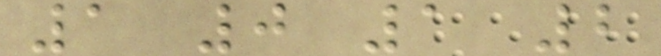1 0 1 2
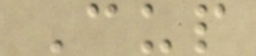Cup
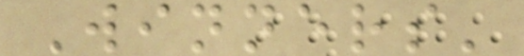Winners'
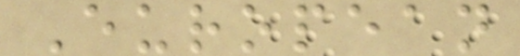European
